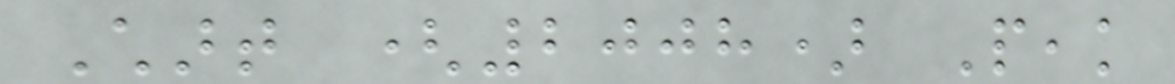Chart (2008) Peak
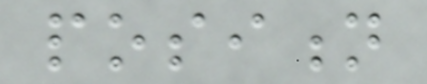position
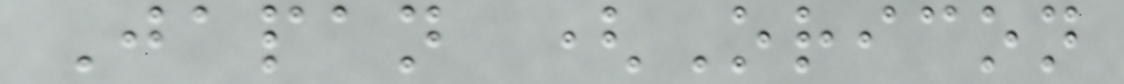Japan (Oricon
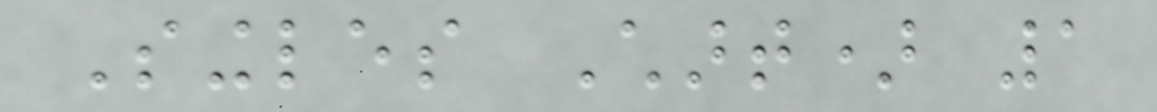Singles Chart) 1
